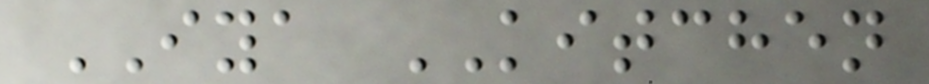IYA KITCHEN
